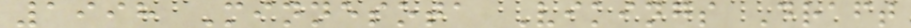1998 Minnesota Vikings Draft
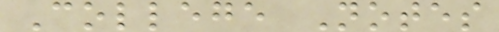College Notes
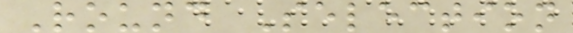Round Selection
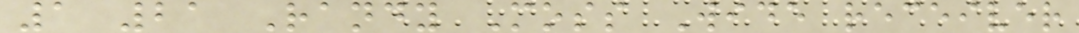1 21 Randy Moss Wide receiver
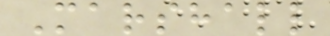Marshall
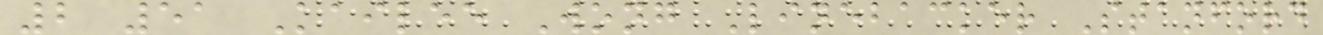2 51 Kailee Wong Linebacker Stanford
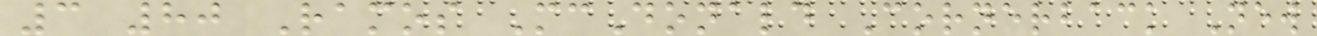3 80 Ramos McDonald Cornerback New
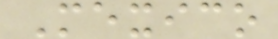Mexico
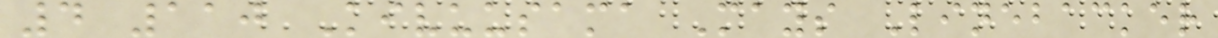4 110 Kivuusama Mays Linebacker
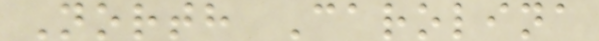North Carolina
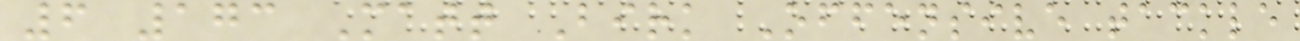6 173 Matt Birk Offensive tackle
